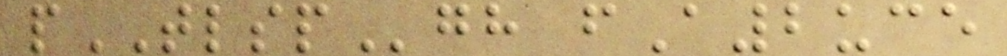pTLSPgh fA2uce
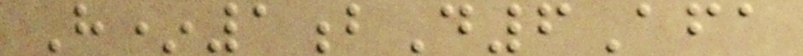H*1bD6Afa
